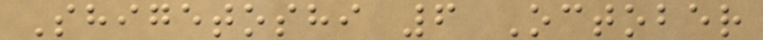Shigetoshi 6 October
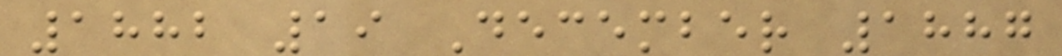1882 19 December 1887
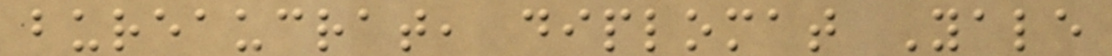bureaucrat, diplomat Yale
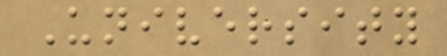University
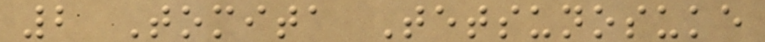2 Tomita Tetsunosuke
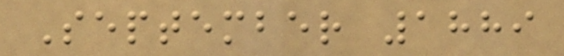September 1889
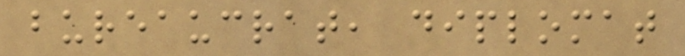bureaucrat, diplomat
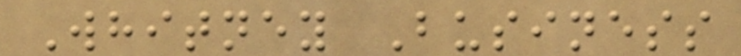Whitney Business
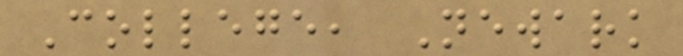College, Newark
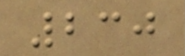230
